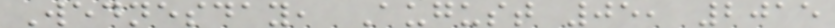Wednesday, August 05, 2015
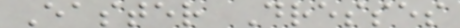Easter Dresses
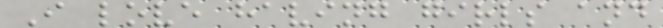I love having girls and
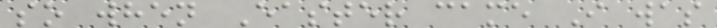so when Easter came I was
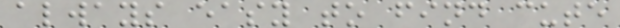always easy to find cute
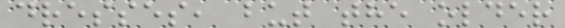dresses, but the older
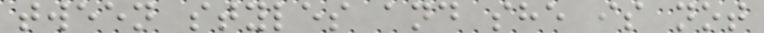tween styles and she is not
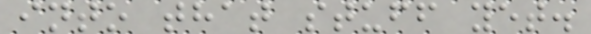into that stuff yet.
